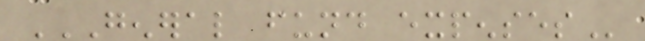GENERAL FUND EXPENSES
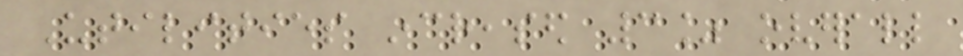Utilities increased 3% overall
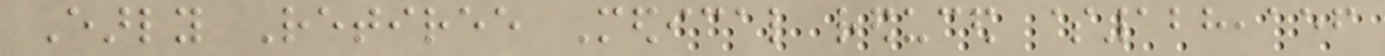Early Retiree Medical reduced $128,156
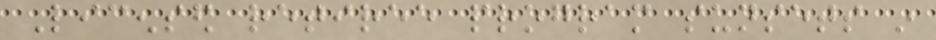Licensed retiree program sunsets in
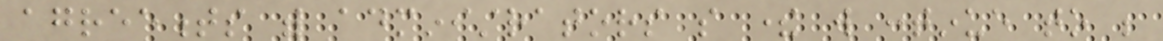agreements with administrators so there will continue to be
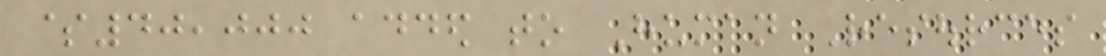$40,000 added to Human Resources
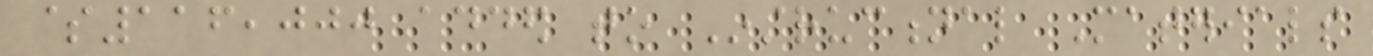$116,000 added to Instructional Materials
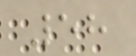58
